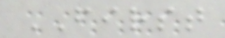FIRST
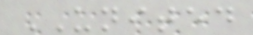UNITED
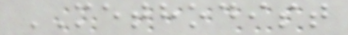METHODIST
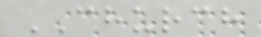CHURCH
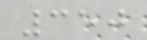350
